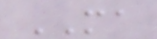MA
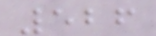526
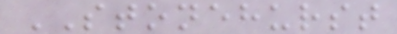STONEHURST
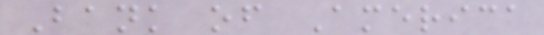Bank of America
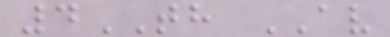4TH AV
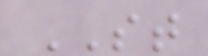ST
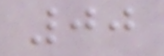00
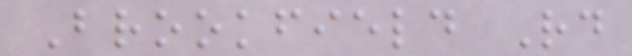Brookfield Rd
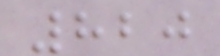820
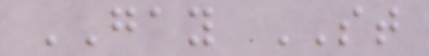GAY ST
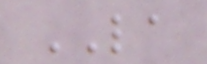LA
